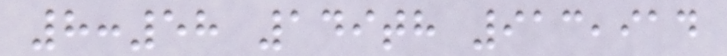8:58 149th 913,914
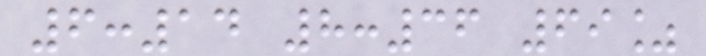6:14 8:36 69%
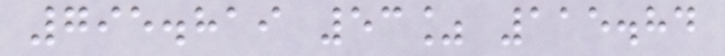795.819 53% 115.84
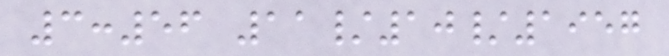3:56 11/10/1957
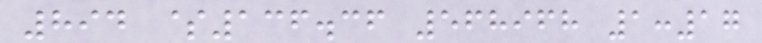894 $136.36 568968 1:17
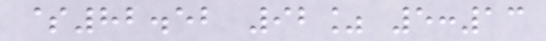$82.52 92% 5:13
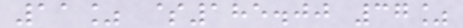11% $185.00 37%
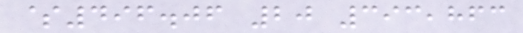$496.06 20 393,863
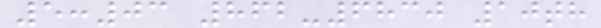5:03 862-6830 10th
